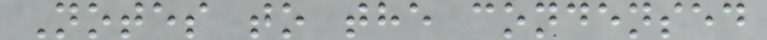Notes to the condensed
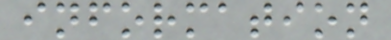information
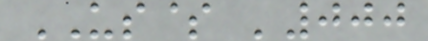US$ '000
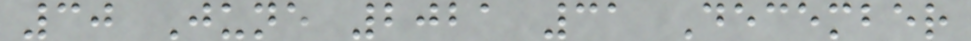30 June 2021 31 December
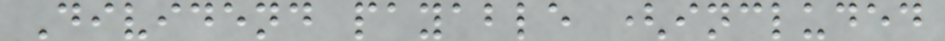Dividend payable (included
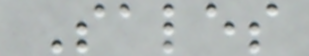Sales
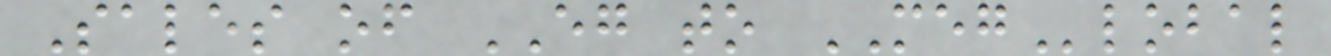Sales of EG to MEGlobal
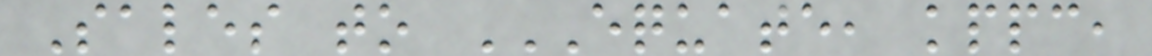Sales to EQUATE, KPPC,
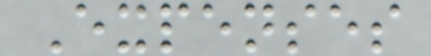Expenses
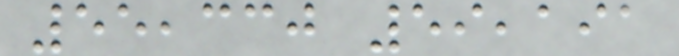55,330 59,191
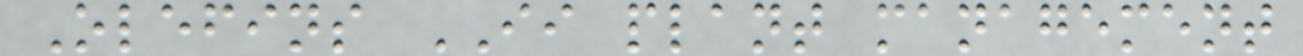Olefins II plant management
